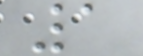1
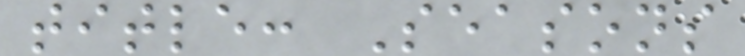title: Seasons
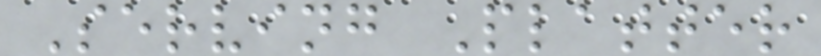Serving Platter
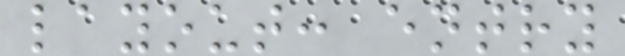layout: entry
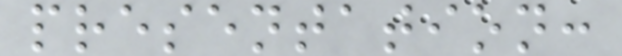presentation:
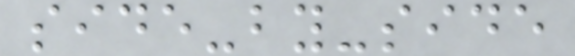side-by-side
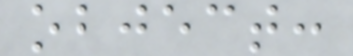object:
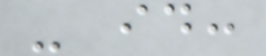- id:
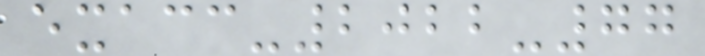exacc-2022-77
